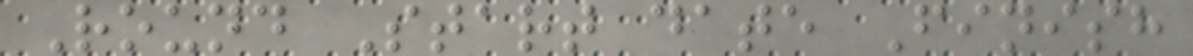Round Start date Finish
